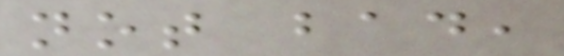not bad,
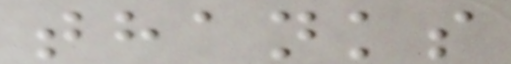thanks
